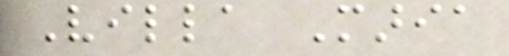Villa Maria
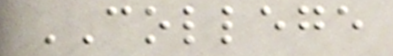COLLEGE
